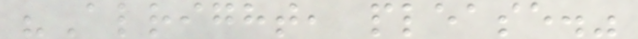"Alright, please."
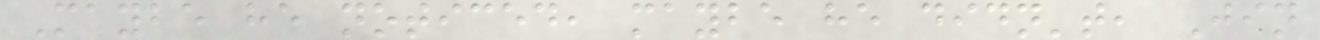Maybe he noticed, maybe he didn't, Jin
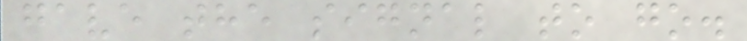gave the signal to go.
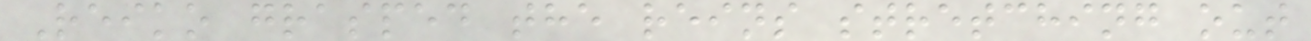Reiko grasped the reins stretching out
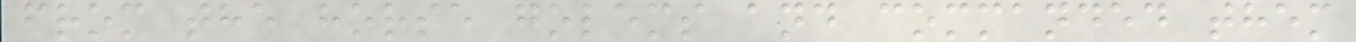from the horse golems and commanded them
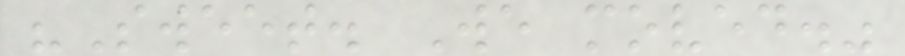"Sweet. We moved."
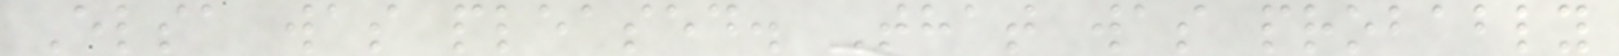Elsa was pleased. That was probably
